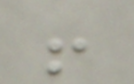!
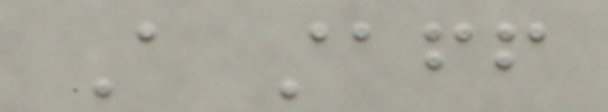A staff
